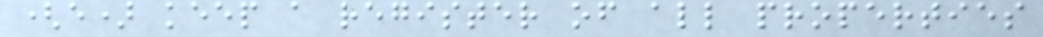(e) keep a register of all properties
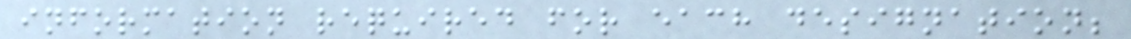information required for each designation;
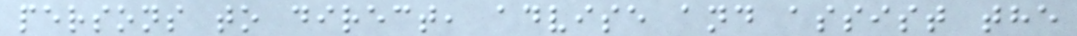persons to direct, advise and assist the
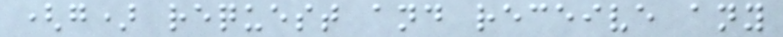(g) request and receive any
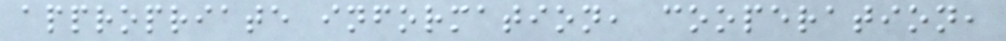appropriate information, cooperation,
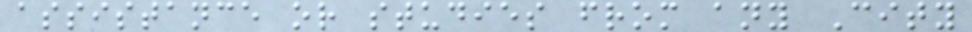assistance or studies from any City
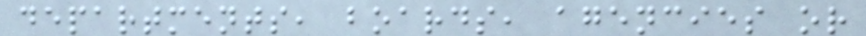departments, boards, agencies or
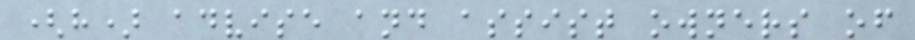(h) advise and assist owners of
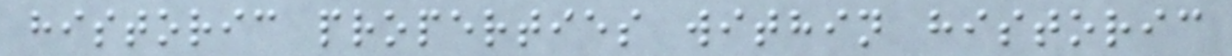historic properties within historic
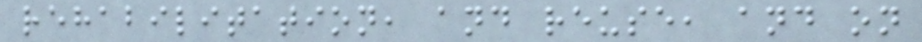rehabilitation, and reuse, and on
